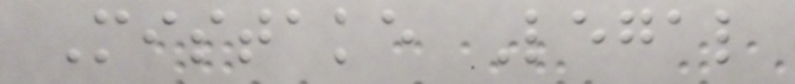Mistake Legal
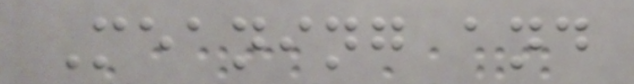Meaning and
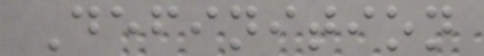Definition
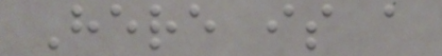Here is a
